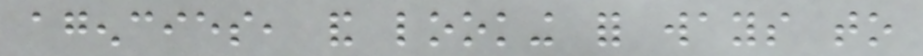agencies, and looking for ways to
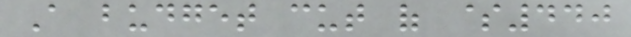A budget cut of $440
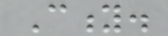City.
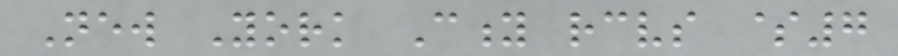New York City receives $7
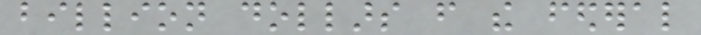billion dollars from the federal
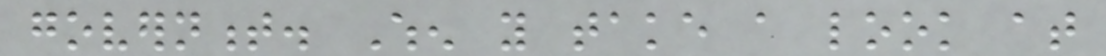government. When you take a look at
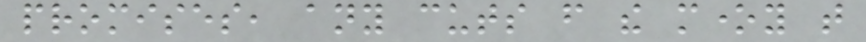promises, any cuts from the money that
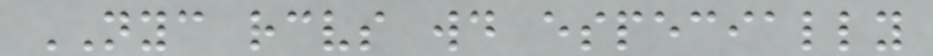NYC receives would especially
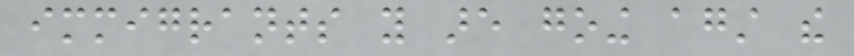immigrants you are going against the
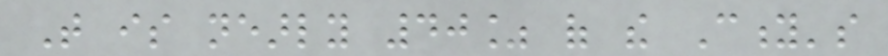That is nearly 40% of the City's
